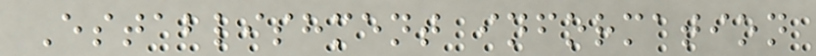Establishment information
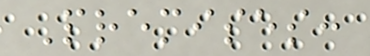Premises:
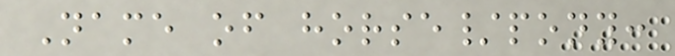Name of horse/pony:
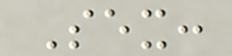Sex:
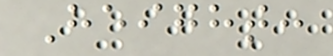Height:
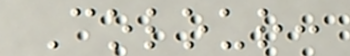Colour:
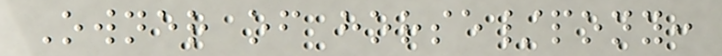Owner of horse/pony:
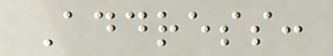Address:
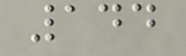144
